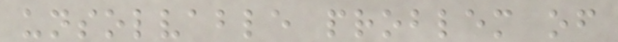unsolvable problem of
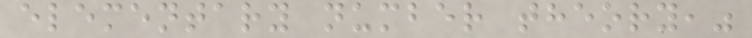elementary number theory,"
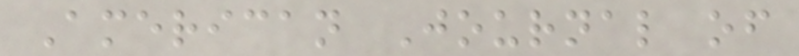American Journal of
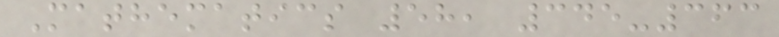Mathematics 58, 345-363
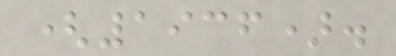(1936).
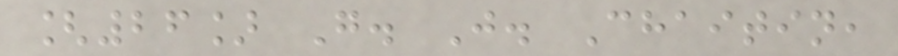[26] G. J. Chaitin,
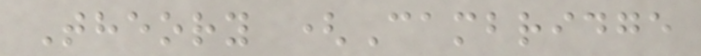Theory (Cambridge
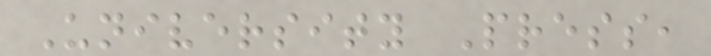University Press,
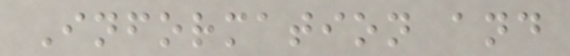Information and
